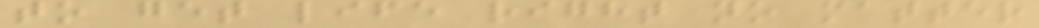to get life right no matter
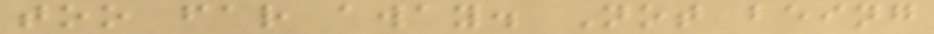too far away. Not being
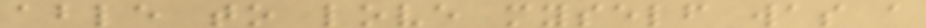able to love myself was a
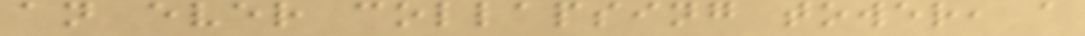an ever collapsing tower, a
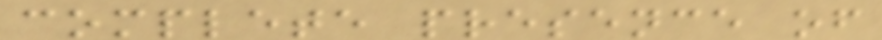complete presence of
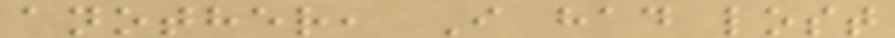another, I had lost
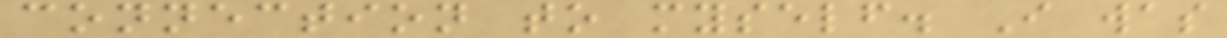connection to myself. I was
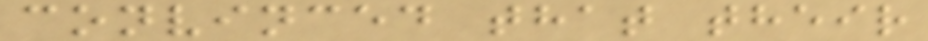convinced that their
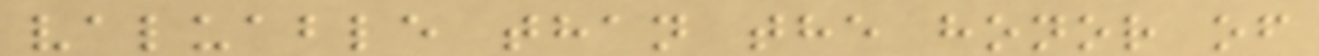valuable than the honor of
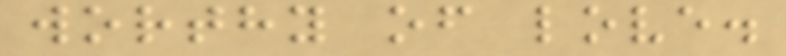worthy of love.
